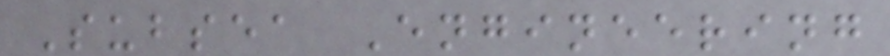Subsea Engineering
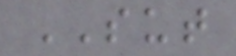SUT
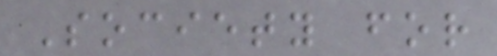Society for
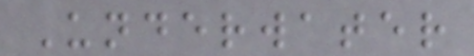Underwater
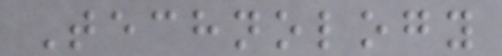Technology
